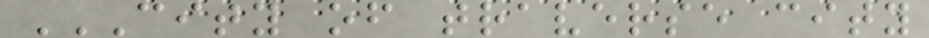CITY OF TRAVERSE CITY
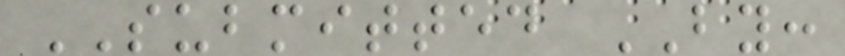SUBMITTED BY:
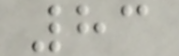83
